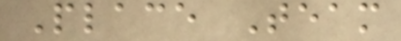Place Team
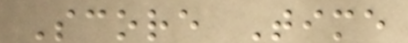Score Time
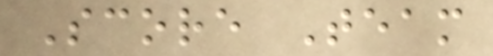Score Team
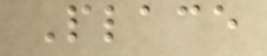Place
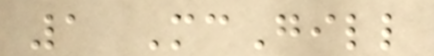1 McGill
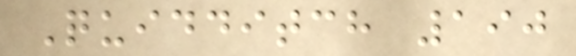Quidditch 190
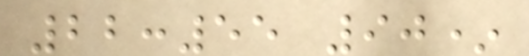22:55 90*
